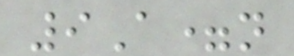9A=n
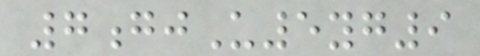7gjU5yg9
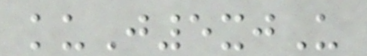kuJ5xjU
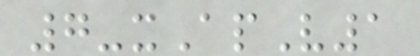7-xApV1
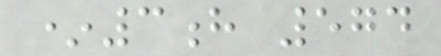*3h 574
